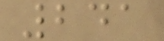241
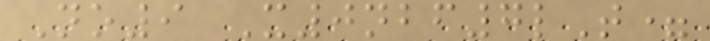No9 X0nbf7lT=
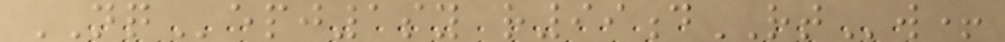NQepj1sy r99dRTw+
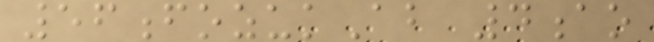56fozukAb 4ao
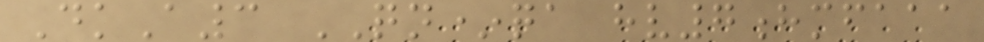DkA3 QN*qa hv7hmfaaa
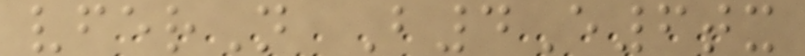vferN B4E6tx
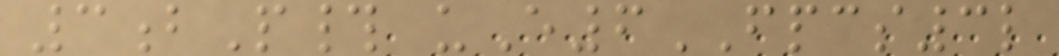3bP# uE6FPCS3l
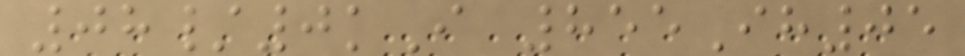08/0kI 855Ih05
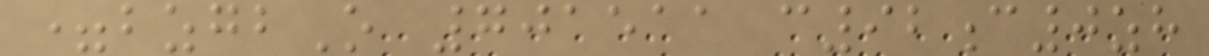=bzgbO 701511 c92c0zh
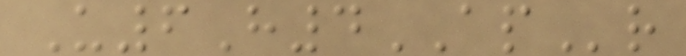U6H4APr
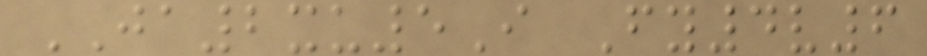JA2xu5I Fy4v6
